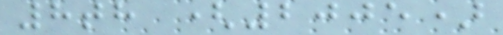8th (2005)
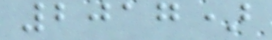2017)
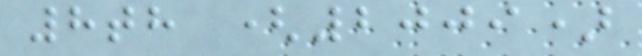8th (2009)
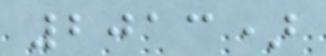2013)
